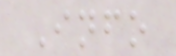Info
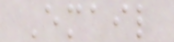Email
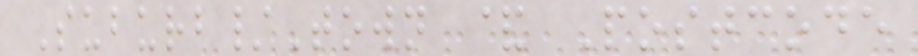Suburb/Town & Postcode
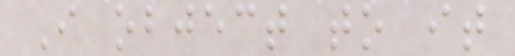I object to it
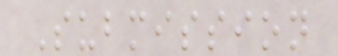Submission
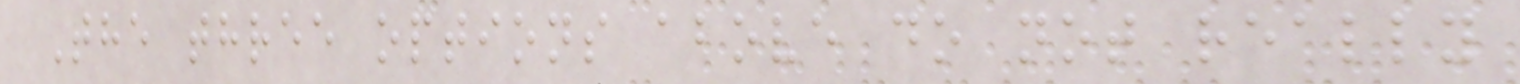The three options above do not really
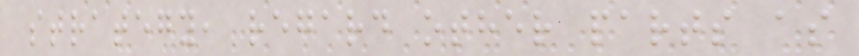strategy, regard other parts as
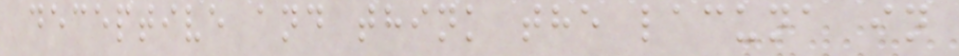deceptive and think the lacuna in
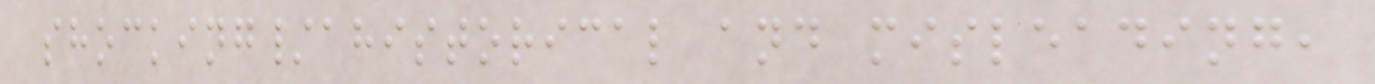shocking/ahistorical and misleading,
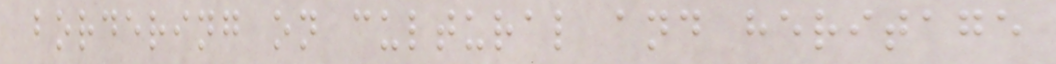bordering on cultural and heritage
